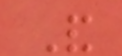And
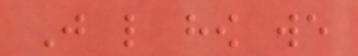Just like how we
